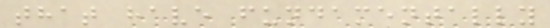that have fundamentally
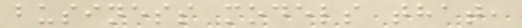business models that,
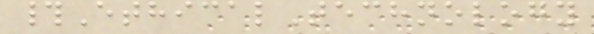#EthicalTechnology
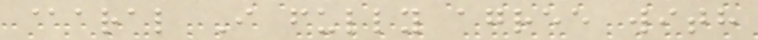@aral I fully agree with
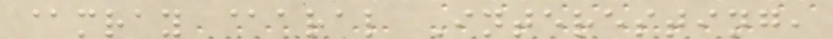@mray @aral Interesting,
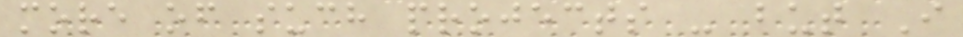more of such projects - but I
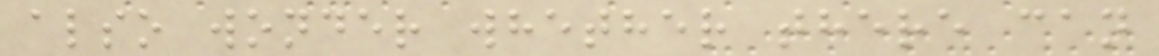also wonder whether there can
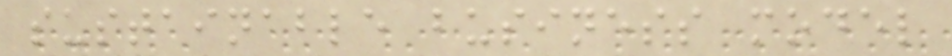sustainable business model
